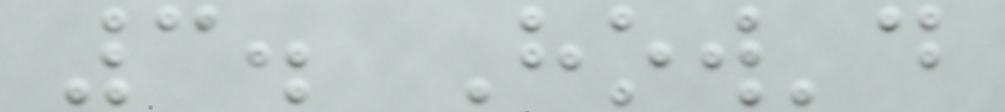3. How'd
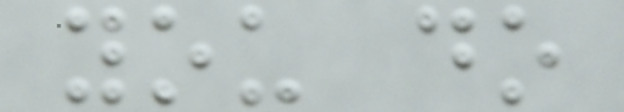you do
